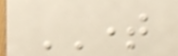TIME
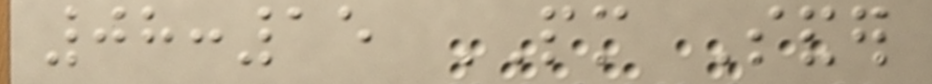08:15 PM Sander
